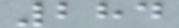284
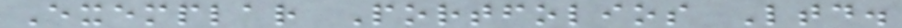Exemplar Portfolios Ltd.
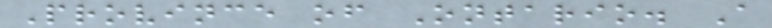Province of Ontario. A
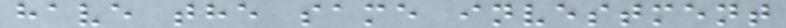have the same investment
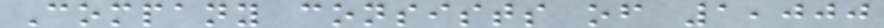Company consists of 1,000
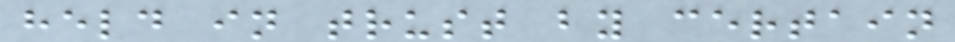held in trust by certain
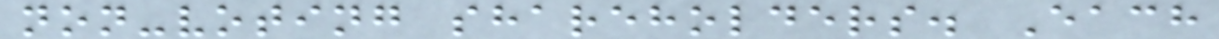non-voting shareholders. Each
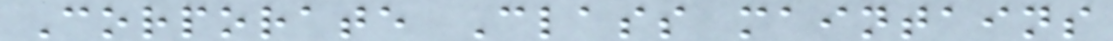Corporate Class maintains
